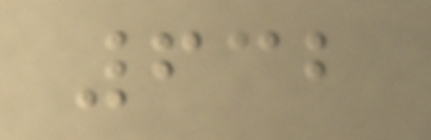632
